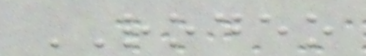RODEO
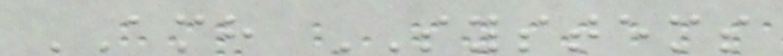AMH SYSTEMS
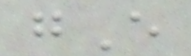gE
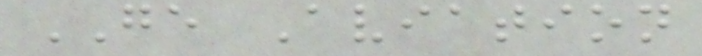GE Aviation
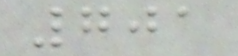701
